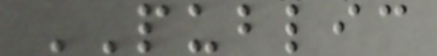PUBLIC
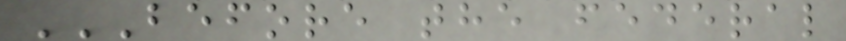BEFORE THE FEDERAL
